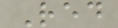Red
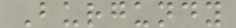Burgundy
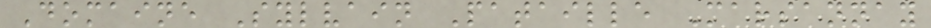Domaine Sylvain Pataille Marsannay
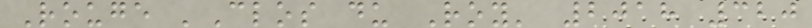Rouge 'Clos du Roy' 2018 320
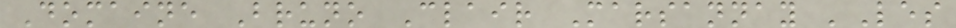Domaine Bruno Clair Marsannay 'Les
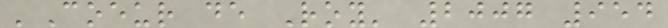'Coeur de Roy' 2007 954
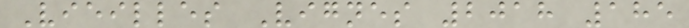Vieilles Vignes 2018 185
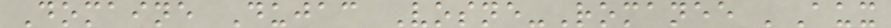Domaine Dujac Vosne-Romanee 'Aux
